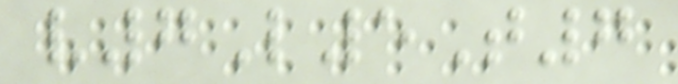v7L5T7
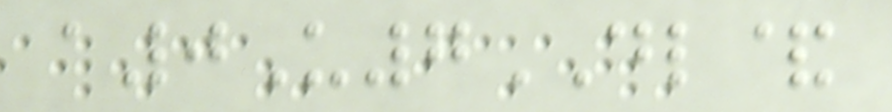a0U7DL&
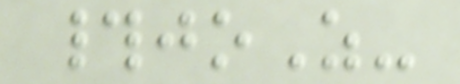#joZ-
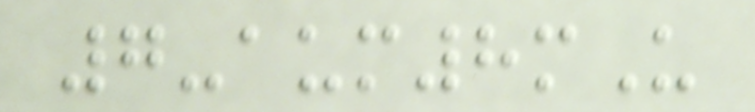7-aum8mU
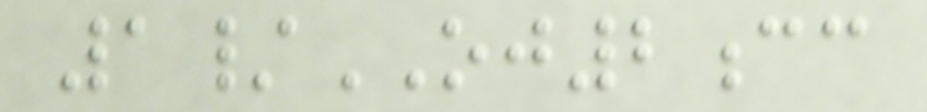1/OJ2cc
